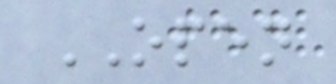OPEN
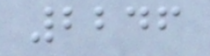2246
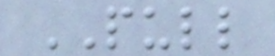PULL
